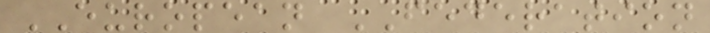EUROPEAN FEDERATION
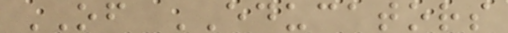OF EDUCATORS
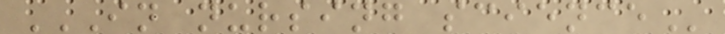IN NURSING SCIENCE
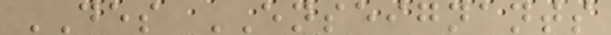DES ENSEIGNANTS
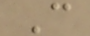C
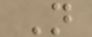N
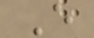E
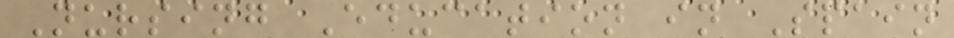Nursing Education in Spain
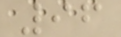96
